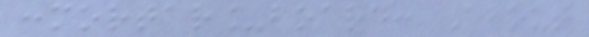:mortar_board: About
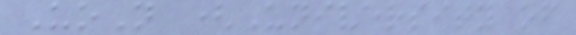UoN (University of
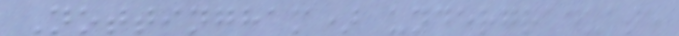Nottingham) undergraduate
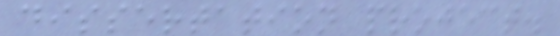dissertation project.
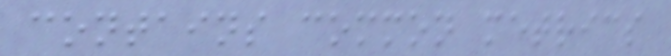contains common metrics
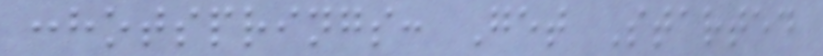:hotsprings: Get Started
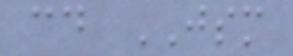cd JSM
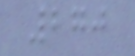270
